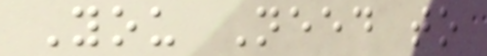You Need to
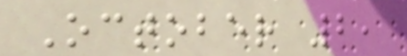October 2,
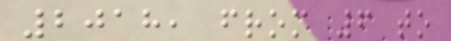2018, from 6 to
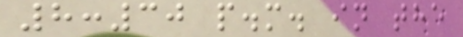8:30 p.m. in the
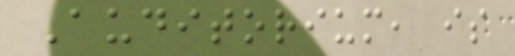Auditorium, is
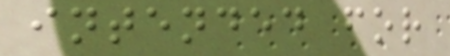intended for
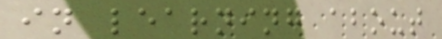in learning about
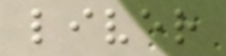liver
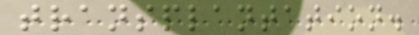transplantation.
